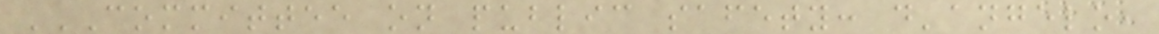COMMITTEE ON PUBLIC SAFETY: D'ANGELO,
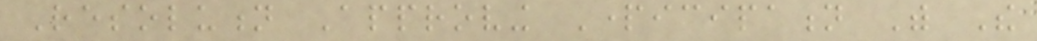Resolution Approving Participation With The
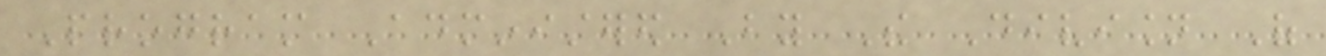Program Administered By The Division Of
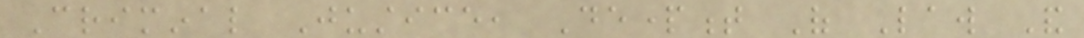Criminal Justice, Department Of Law And
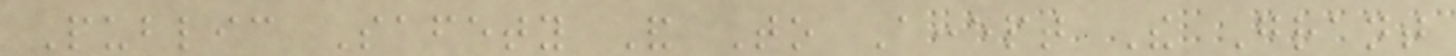Public Safety And To Accept The Grant
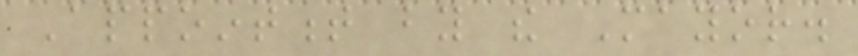Appointment by the Mayor.
